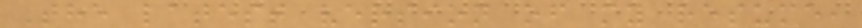The latest version of my resume,
